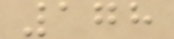178
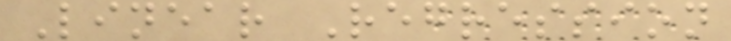Linear Regression
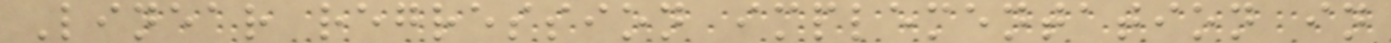Linear regression implementation in
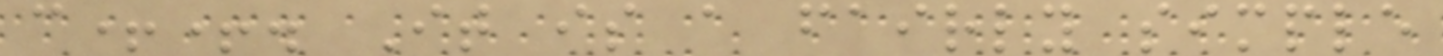c++. It is a fairly simple
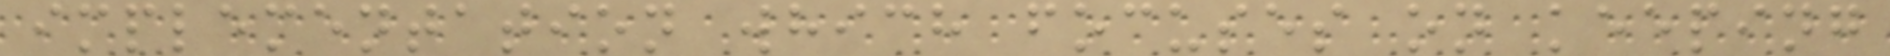implementation which focuses on keeping
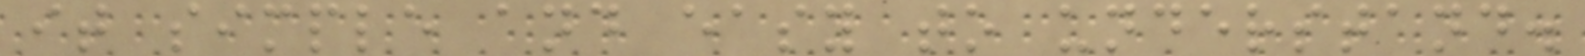it simple and easy to understand.
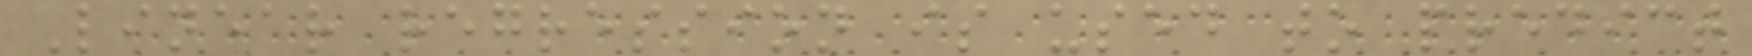Linear regression is used to predict
